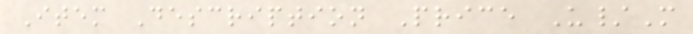Item Description Price U/M
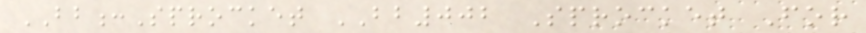BB:Sprocket BB002 Sprocket For
